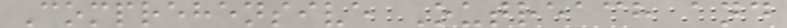Comprehensive Outreach and
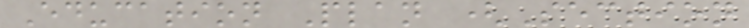Education Plan (Section
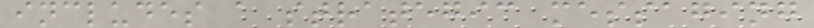includes a strategic messaging
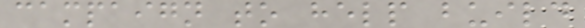campaign to help build
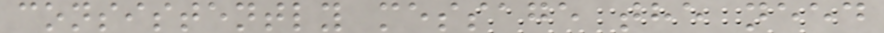consistently message the need
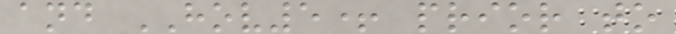and HOV5+ prior to
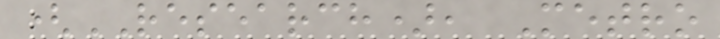(RESEARCH), Metro
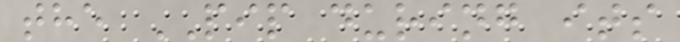the PIP during its
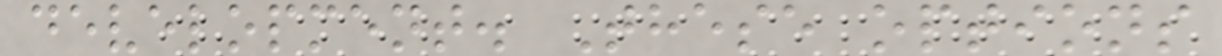development. These options
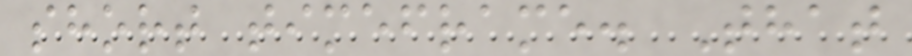short timeframe. That
